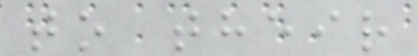to their
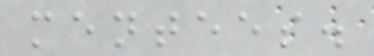mentees.
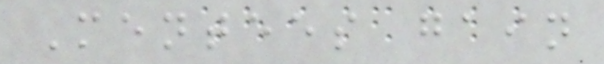Mentees gain
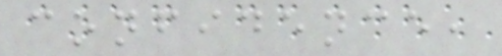confidence,
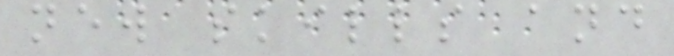new skills and
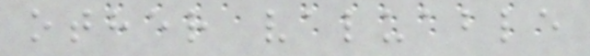other valuable
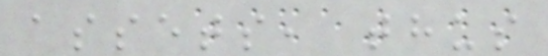assets, thus
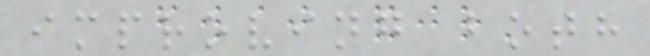improving both
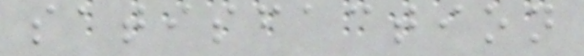satisfaction
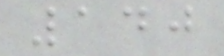140
